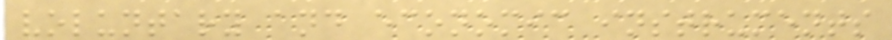voluntary and economic instruments
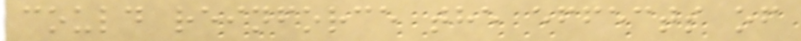could reinforce the effects of
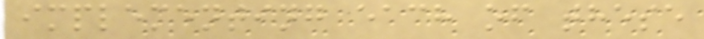implementing each of these
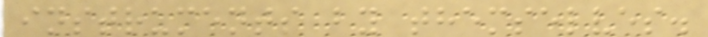instruments by themselves.
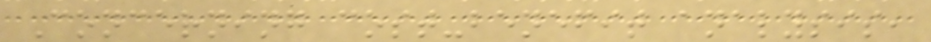Concerning cost-benefit analysis,
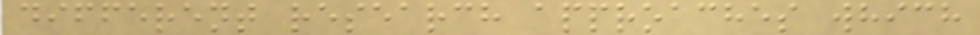different research approaches which
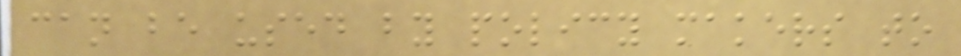can be used by policy makers to
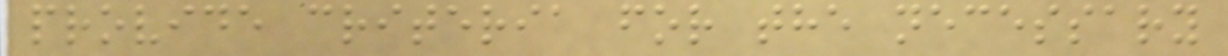provide criteria for the necessary
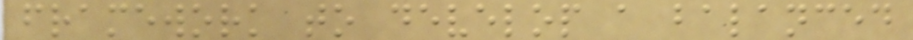framework to develop a balanced
